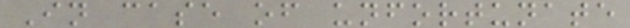In case of unfortunate
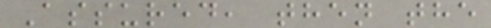Assured, then the
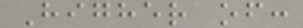Higher of:
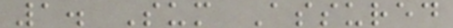1. Sum Assured
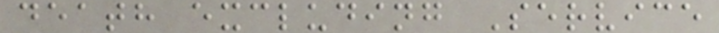death excluding Service
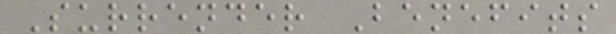Surrender Benefits
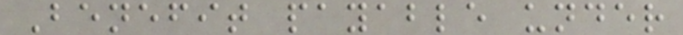Benefit payable under
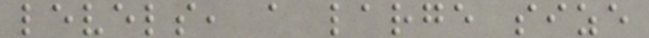levels, a large size
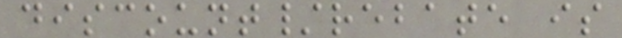discount/rebate is
